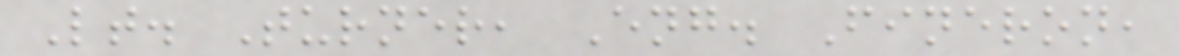Lt. Turner, Eng. Fineron,
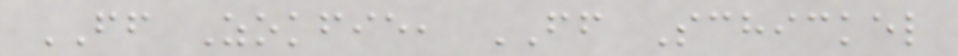FF Zokfie, FF Schickel
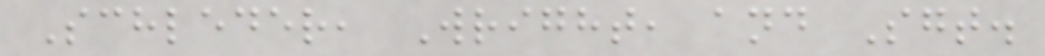Schleder, Wright, and Sgt.
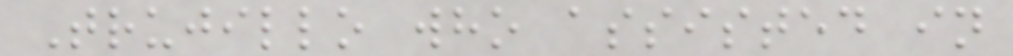Trujillo who assisted in
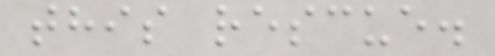this rescue.
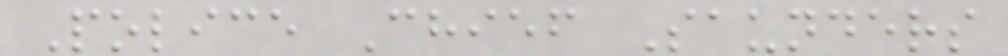Police Chief Saunders
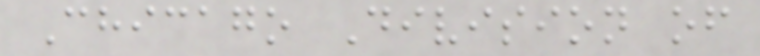Chicago Division of
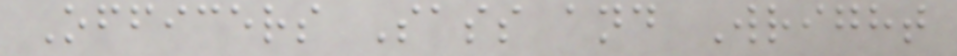Officers Sass and Wright
